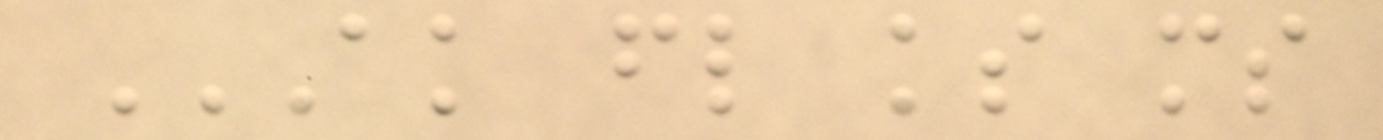AK FL KS MS
